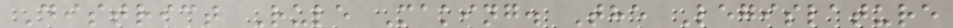District Rule Making. The Legislature
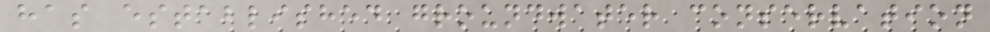has established groundwater conservation
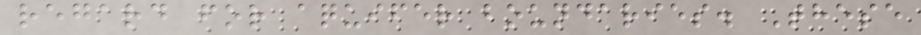regard for aquifer boundaries. These
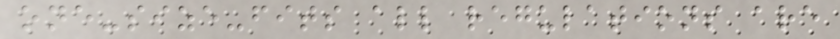one-size-fits all regulations are
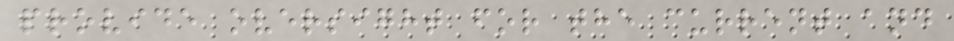provide oversight for the current and
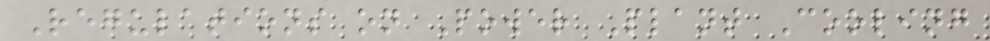Regulations on Power Plant Cooling
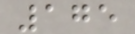175
